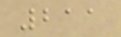211
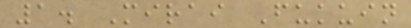1. Mirai Fukuin
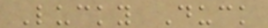Lucky Duck
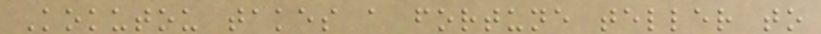Kokutou takes a fortune teller to
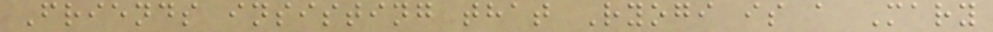Friends insisting that Ryogi is a Mary
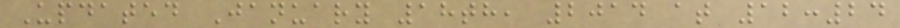Updated January 18th, 2014 at 12:24
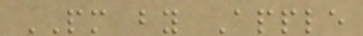PM by Apple
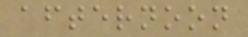afternoon
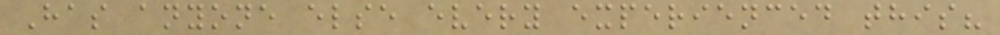Has anyone else every experienced this?
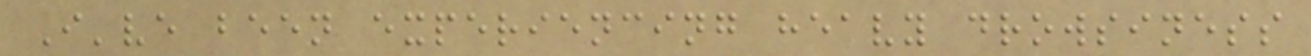I've been experiencing heavy drowsiness
